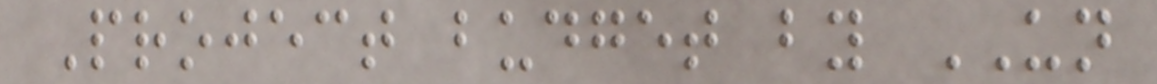Project budget by UN
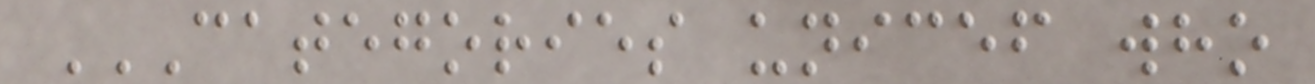CATEGORIES UNICEF WHO
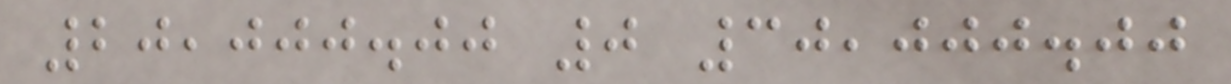20,000.00 0 30,000.00
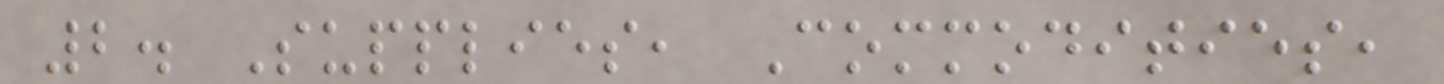2. Supplies, Commodities,
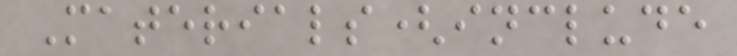Materials(include
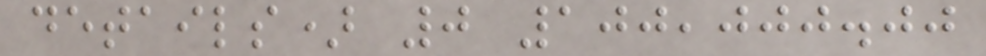details) 0 100,000.00
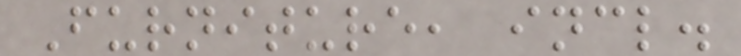Furniture, incl.
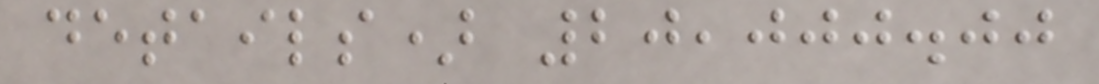details) 20,000.00
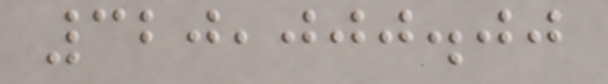320,000.00
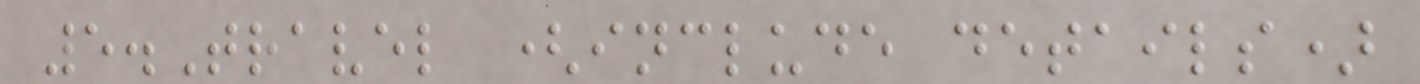5.Travel (include details)
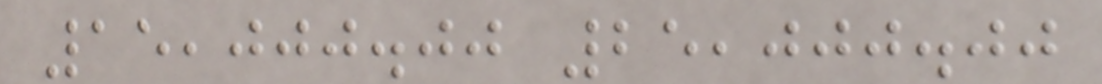15,000.00 25,000.00
